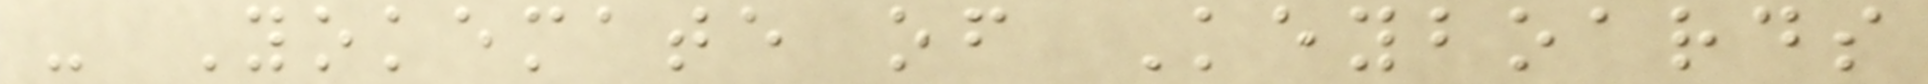- Yokemate of Keyboards
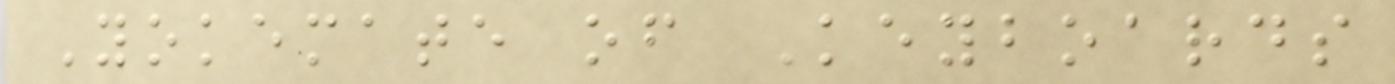Yokemate of Keyboards
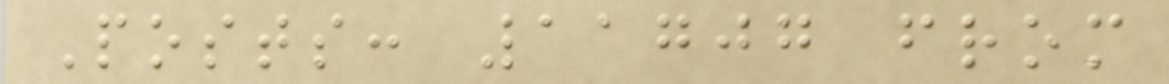Posts: 11707 from
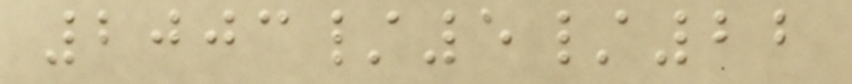2003/5/22
